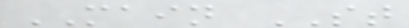MAIN ST
